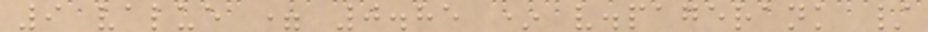9 value = 0.85 * v.pagerank /
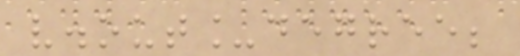v.out_degree;
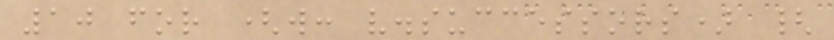10 for (w: v.successors) {
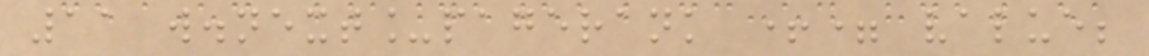11 w.next_pagerank += value;
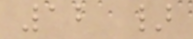12 }
